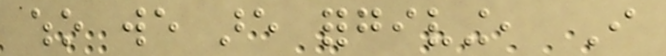who we are forgiving, I
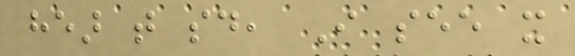hear that said, I see it
